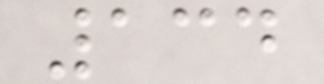134
